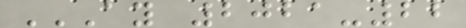AY 2021-22
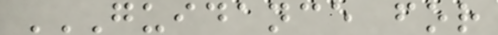GUIDANCE FOR
